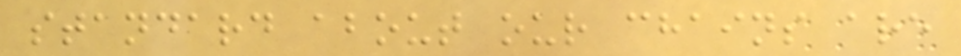standard about our chains are
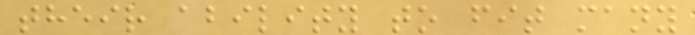their ability to fit many
